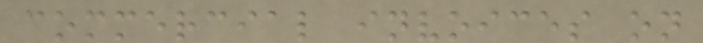commercial invoices on
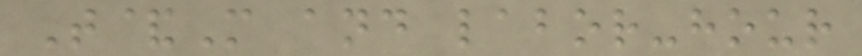T&M and labor-hour
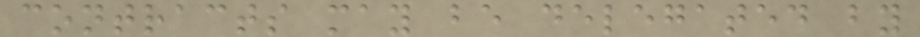contracts may be delegated by
